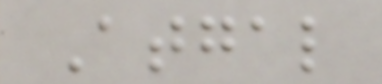Atgal
